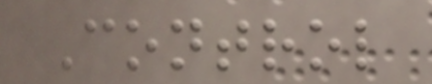Control
